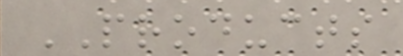PRODUCTS
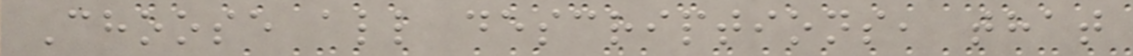Choose all descriptions, that
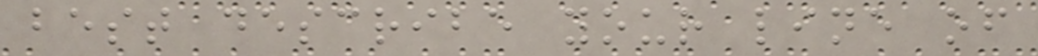best describe your line of
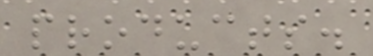products.
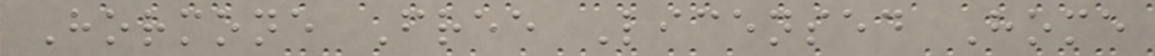Hormone Free Licensed Home
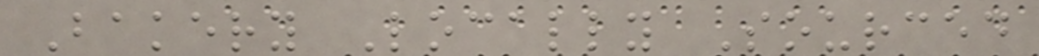Bakery Locally Sourced
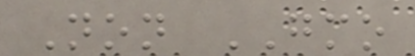Non GMO
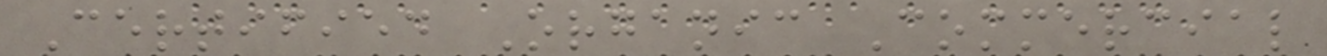Certified Organic Commercial
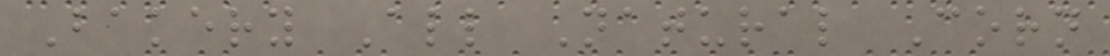Bakery All Natural Corn
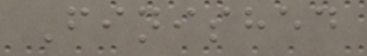Finished
